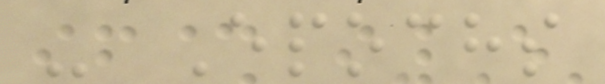- Epochs
